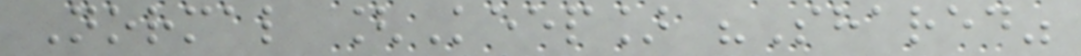Normal [Keep] "Shared"
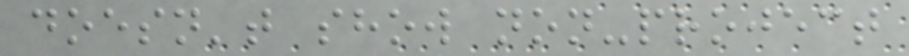doesn't show non-project
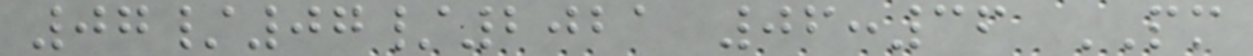07/07/2021 06:36 PM
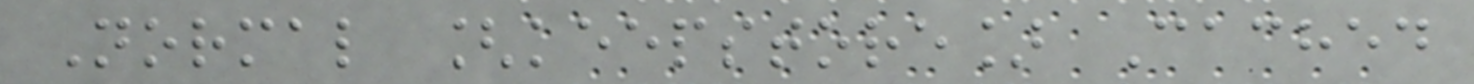Normal [keepstore] Cached
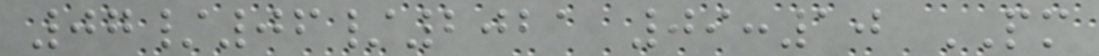07/06/2021 09:10 PM
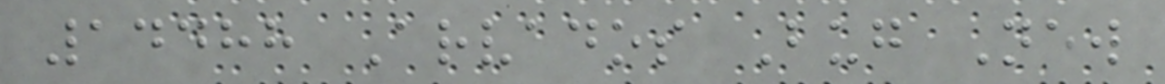14488 Arvados Bug New
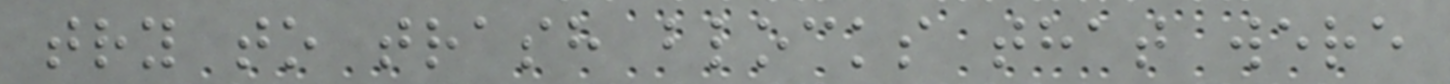try to trash blocks that were
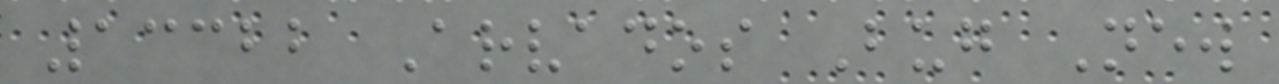13322 Arvados Bug New
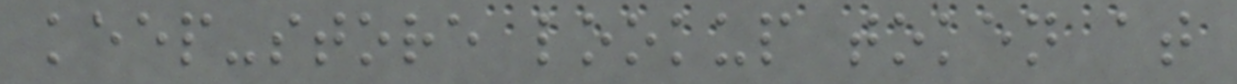keep-store lookup token at
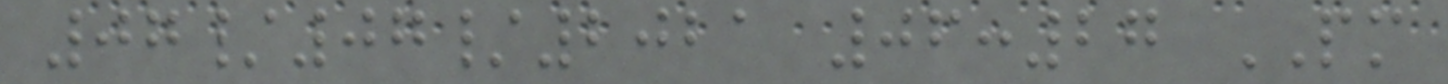07/07/2021 06:27 PM
